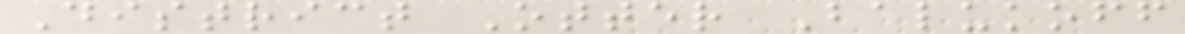District Otter Balukoff
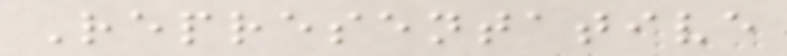Representative
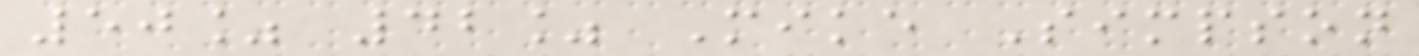50% 42% Mike Simpson
